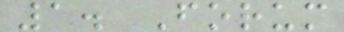1. Forum
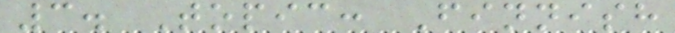3. Topic: Finnish
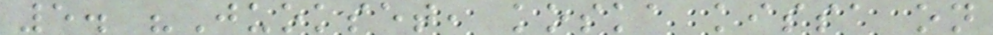5. "Juokset, koska kissa on
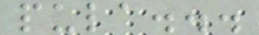pula...
